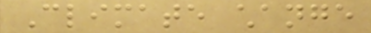Climate change
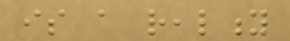is a reality
